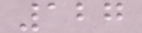127
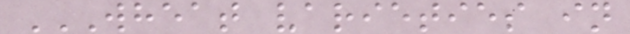WHEAT VARIETIES IN
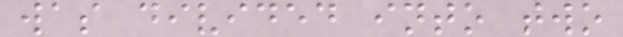was divided into two
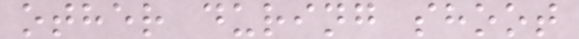other during shoot
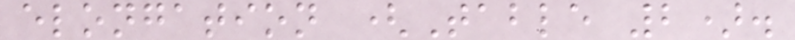elongation (Table 2).
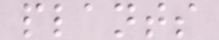plants
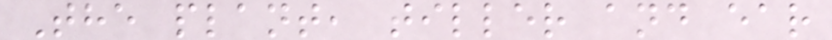The plant, tiller and ear
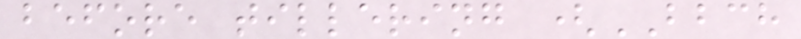before tillering (BBCH
